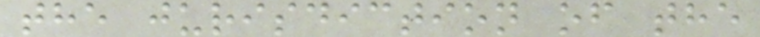the jurisdiction of the
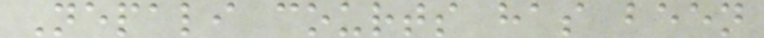Nepali courts has been
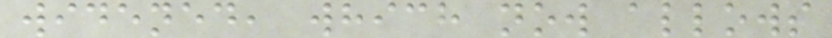widened, which now allows
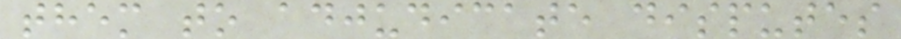them to adjudicate disputes
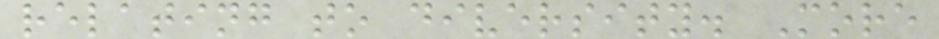relating to diversity. More
